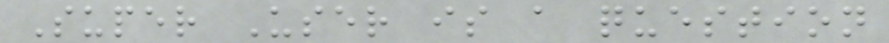Super User is a question
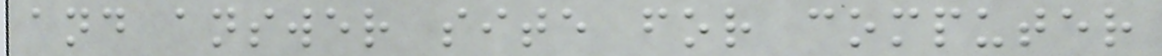and answer site for computer
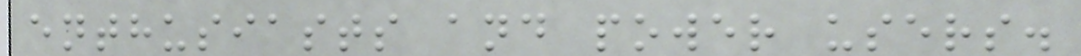enthusiasts and power users.
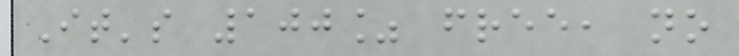It's 100% free, no
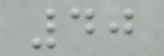40
